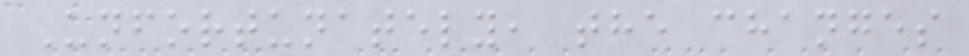Unfortunately, the changes
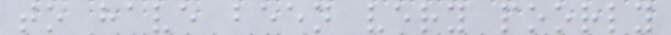to have been very poorly
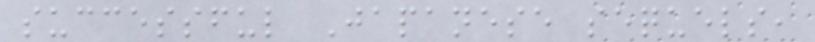successful Japanese sequels,
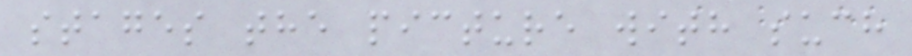stages the picture with such
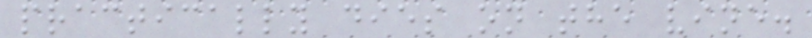practically dies on the vine.
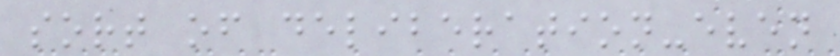sort of deliberation-even
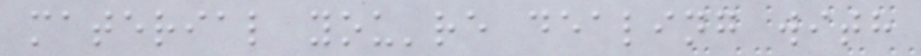material you're dealing with
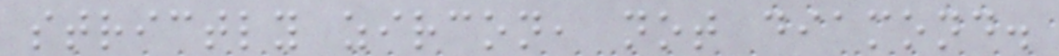strictly zircon, not diamond.
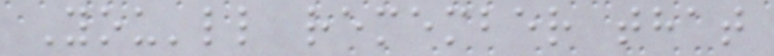You'll remember that
